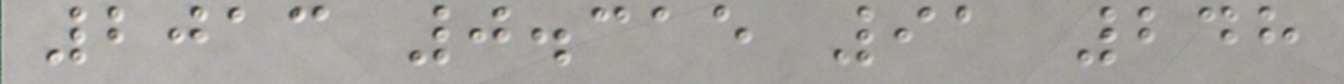2013 0.315 91 248
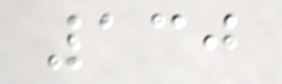130
